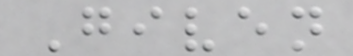Given
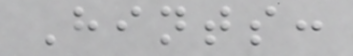Hints:
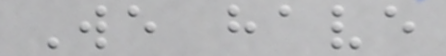We have
